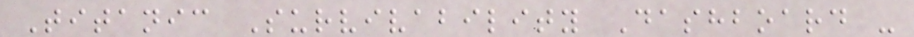Titanic Survivability Dashboard -
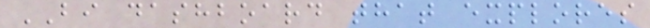BI dashboard that explores
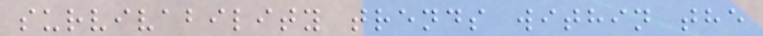survivability trends within the
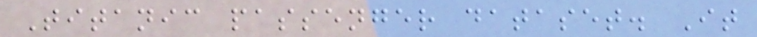Titanic passenger dataset. It
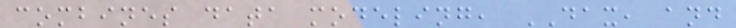combines data modeling, DAX, and
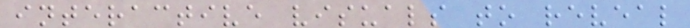interactive visuals to reveal
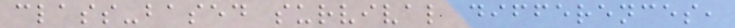class-based survival differences,
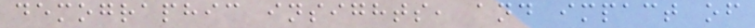demographic insights, and impact of
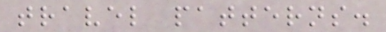travel patterns.
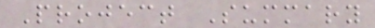Project Summary
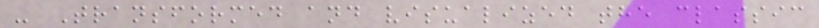- Transformed and visualized the classic
